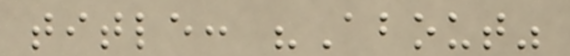title: "About"
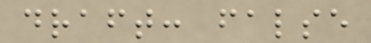draft: false
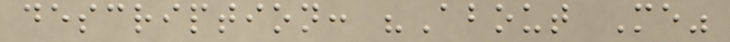description: "About Me"
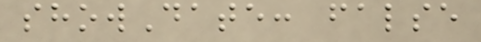showDate: false
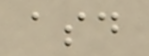asd
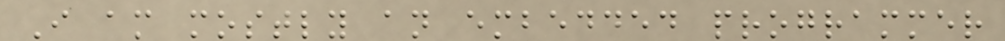I am mostly an embedded programmer
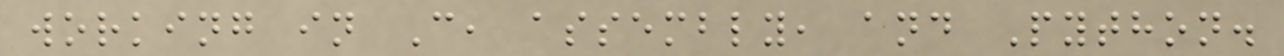working in C, assembly, and Python.
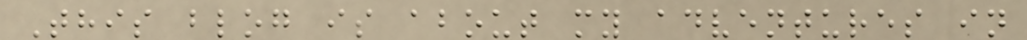This blog is about my adventures in
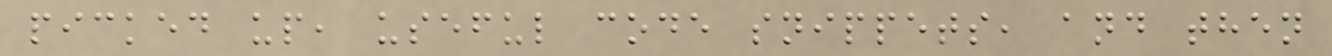picked up, useful code snippets, and then
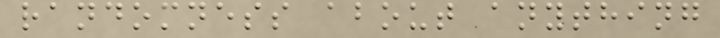randomness about anything
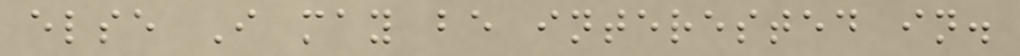else I may be interested in.
